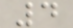4
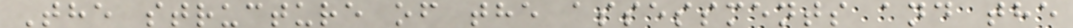The structure of the assessments and the
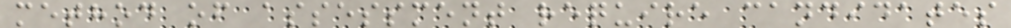method of assessment require candidates
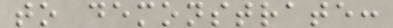to demonstrate:
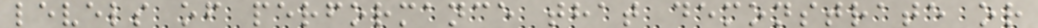levels of performance that demonstrate or
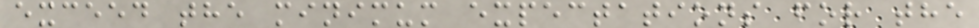exceed the minimum expectations for the
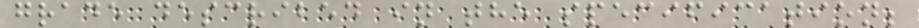grade described in the specification;
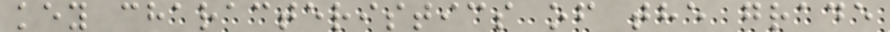key characteristics of the grade
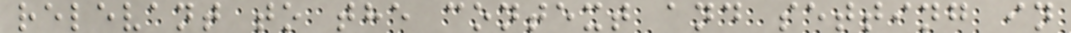relevant to the context and setting in
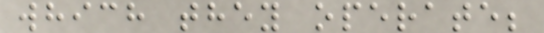which they operate;
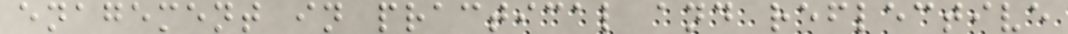enagement in practical and reflective
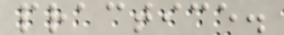practice.
